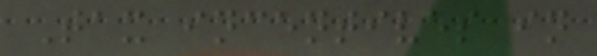Tax incentives in
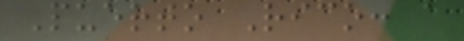Puerto Rico: a
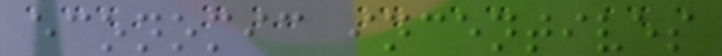economic incentives
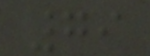79
